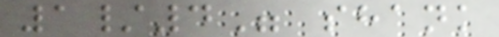1/4" shank
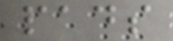pads
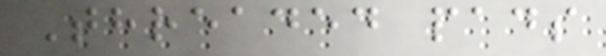Threaded pads
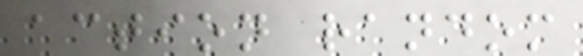action random
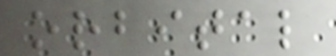orbital
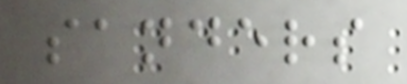sanders
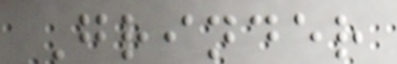Grinder
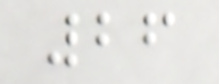26
